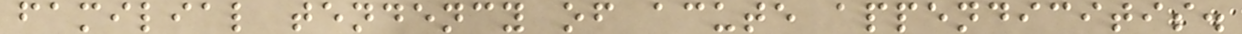familial tendency of acute appendicitis.
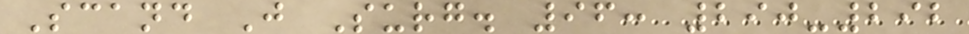Scand J Surg. 96: 290-292
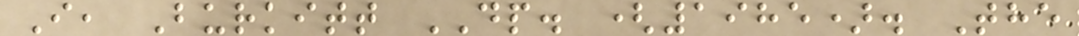I, Burkitt DP. (1985). The
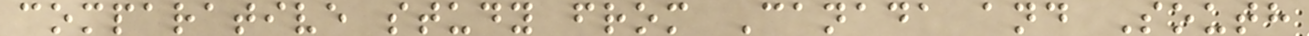comparative study from Canada and South
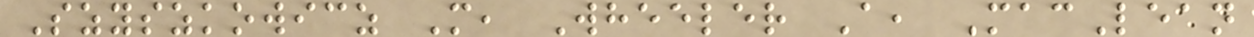Szyszkowicz M, Wheeler A, MacLean
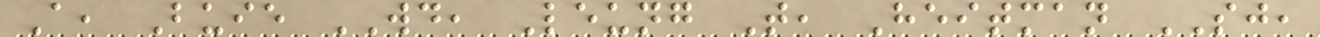A, Buie WD, Leung T, Heitman SJ,
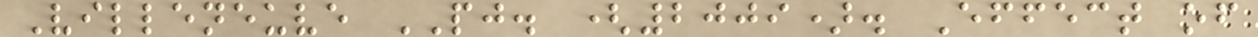Villeneuve PJ. (2009). Effect of
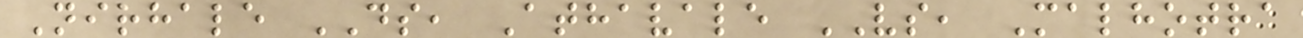Nirhale DS, Athavale VS, Malhotra
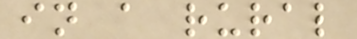in a rural
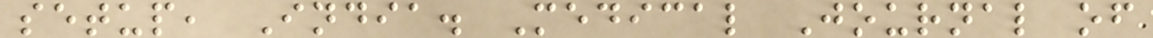setup, India. Medical Journal of
